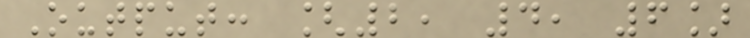Output: [2, 4, 6]
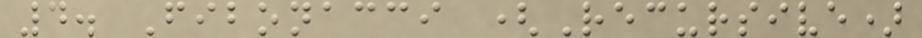4. Fibonacci (Recursive)
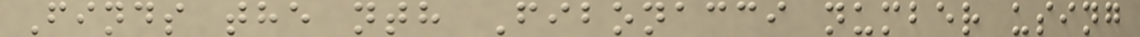Finds the nth Fibonacci number using
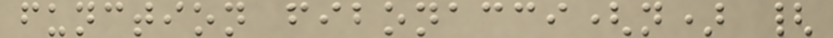function fibonacci(n) {
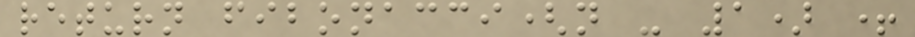return fibonacci(n - 1) +
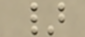}
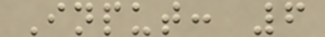Input: 6
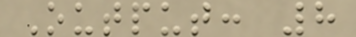Output: 8
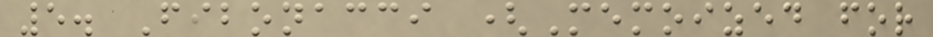5. Fibonacci (Memoized for
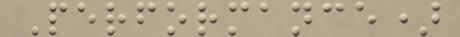Performance)
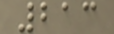213
